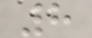8
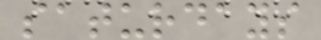saturdays
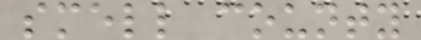smell county
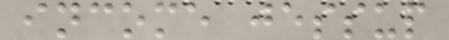income jessup
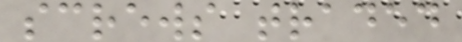screws traded
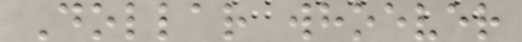Dollar whoever
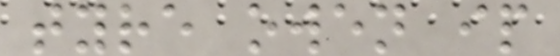tyre owen ip
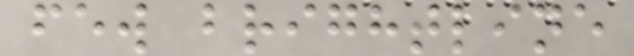few brightline
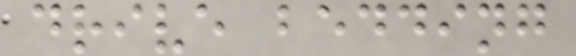drive bedding
